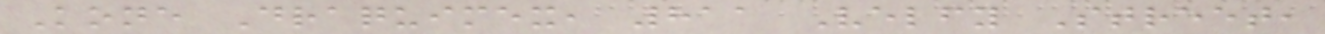Kone Draquimex, 811 Velfy Street,
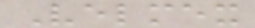Velmex
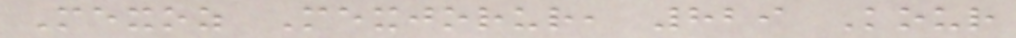Mexoz Mexjorur, 829 Kour
